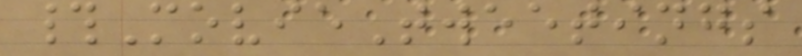#MovieTweetings
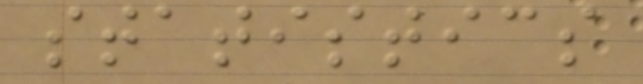statistics
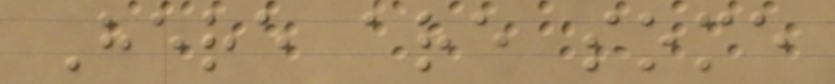Here are some
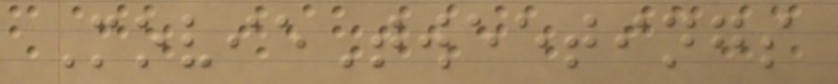MovieTweetings
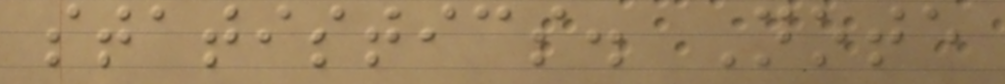statistics. Note
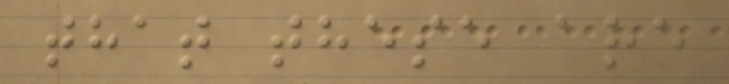that these are
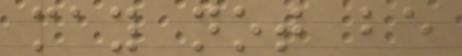may not be
